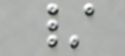/
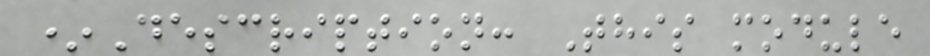*Description: This module
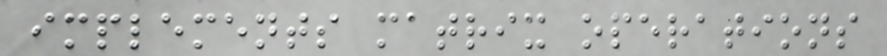implements matrix operations
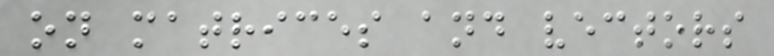on matrices and vectors
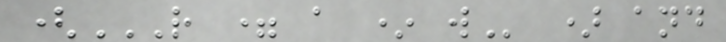(R = A * W ) and
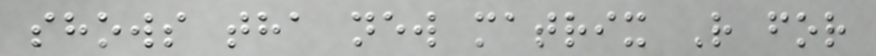shows tha new matrix R for
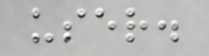user.
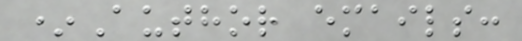*Author emails:
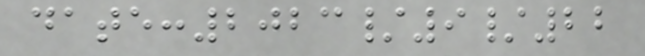date:2023/9/22
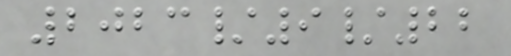2023/9/22
